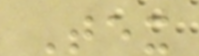Tex
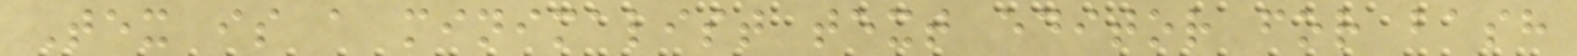Tex is a minimalist text editor for bash
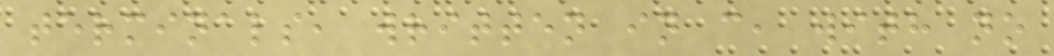terminals, written in c, with no
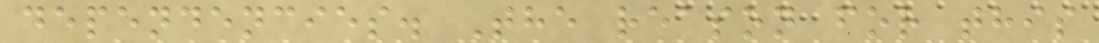dependencies. The reason for this
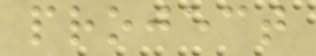project
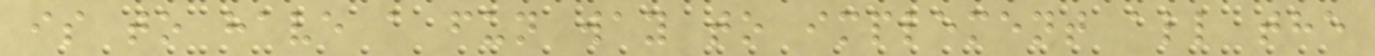is to have a fun way to implement all the
